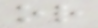or
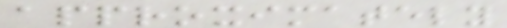approximately
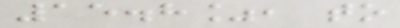15.8%, to
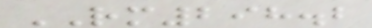RM298.2
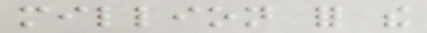million for the
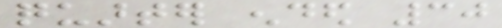quarter ended 30
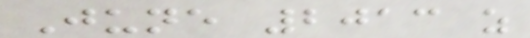June 2013 as
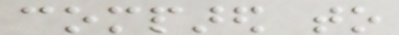compared to
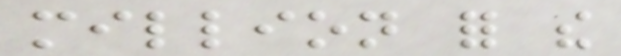million for the
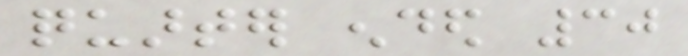quarter ended 30
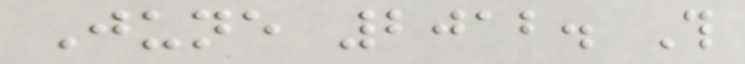June 2012. This
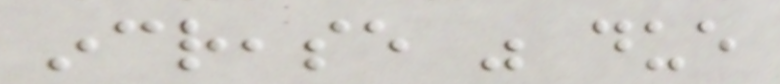increase was due
